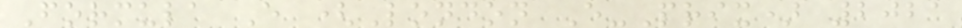Formula E (London E-Prix) 2021
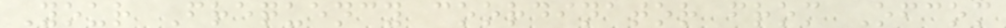Your Frequency coordinator from Ofcom
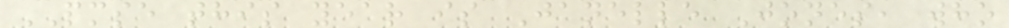PMSE this year is Janelle Jones, who
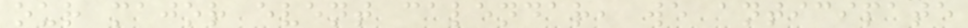our major event calendar, we anticipate
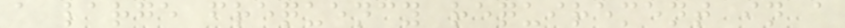a large frequency requirement in a
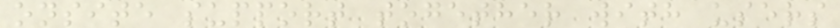onsite support together with users
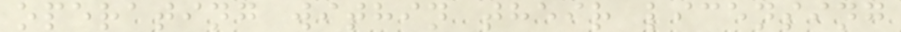operating within their licensing
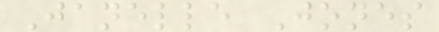Janelle Jones
